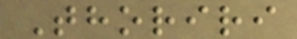Thoriri
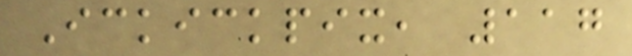Ickickpix, 117
